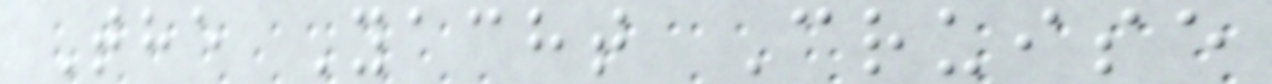The Yacht Cruise
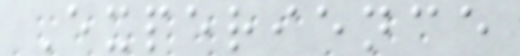Experience
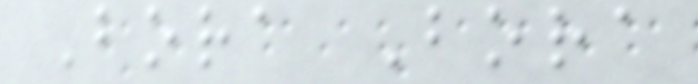Bora Bora
